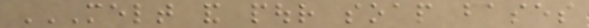MELT AND POUR SOAP BASES
